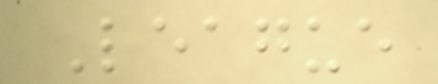League
